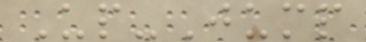Up-Jump
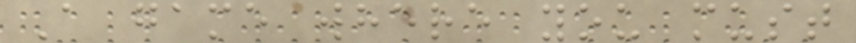A game where you must
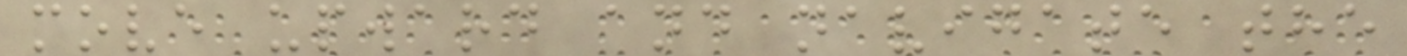move upward and navigate the
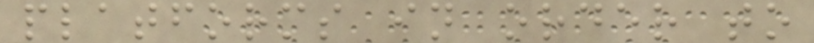platforms in order to
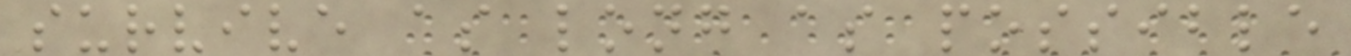survive as long as possible
